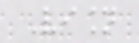Vision
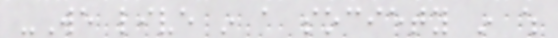-We live in a society in which
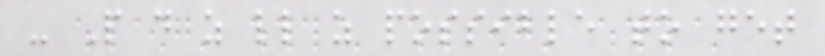- People do as little as possible to get
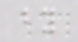by
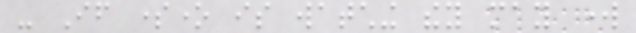- If someone is watching they may work
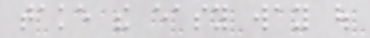take the easy way out
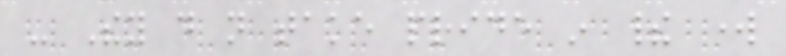- They do not take pride in their work
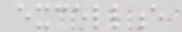excellence
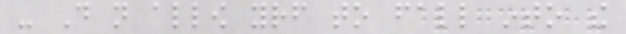- Do not allow yourself to fall into the
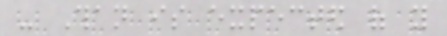- Than is expected of you
